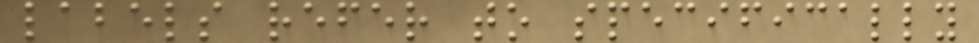labels refer to specifically
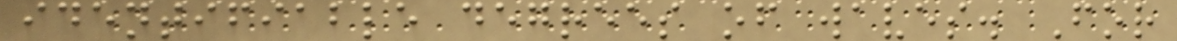identifiable degrees of waves. For
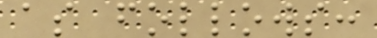as follows:
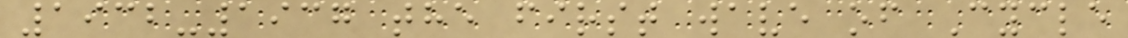1932-1937 the first wave of Cycle
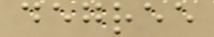degree
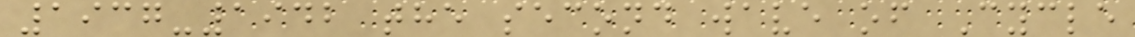1937-1942 the second wave of Cycle
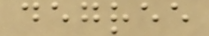degree
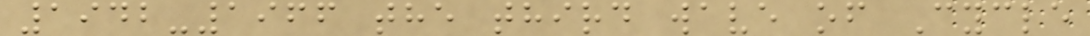1942-1966 the third wave of Cycle
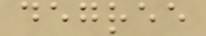degree
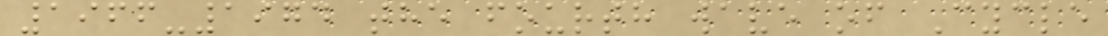1966-1974 the fourth wave of Cycle
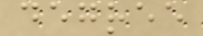degree
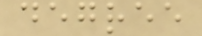degree
